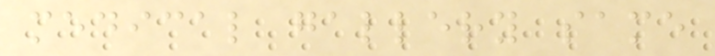medical gallery same
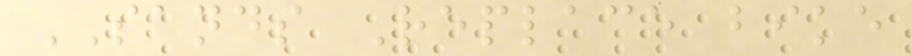SANDS Replace bike
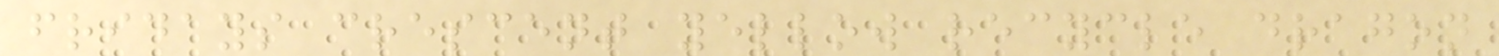fridays crescent yellow recycle dragon
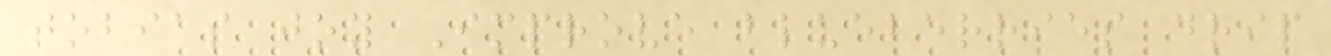tobias joy Improve blueberries drip
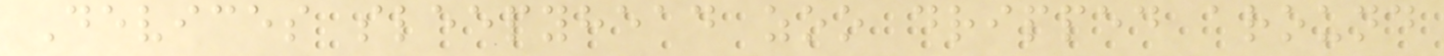Devices sleepyhead zoo dripped around
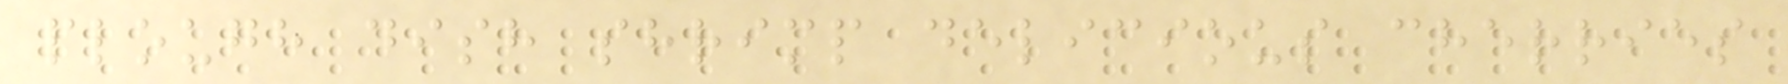plough dish shrimp delicious cherries
